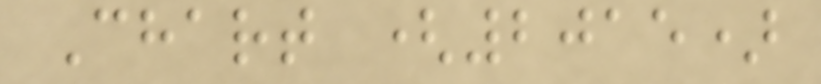Chart (2015)
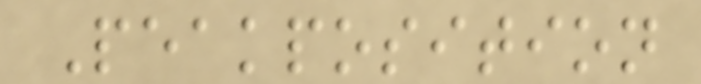Peakposition
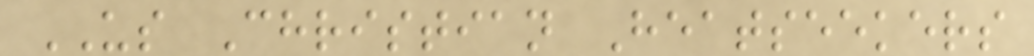US Christian Heatseekers
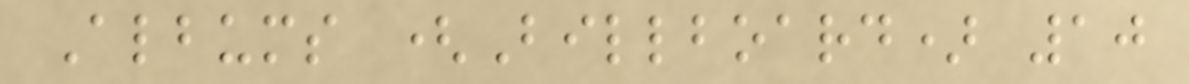Albums (Billboard) 10
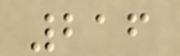216
